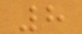8
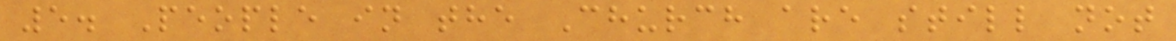5. People in the Church are still not
